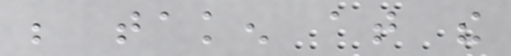be taken at the
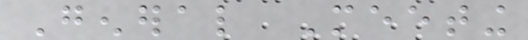General Meeting
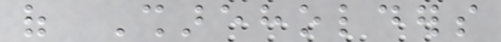of Shareholders
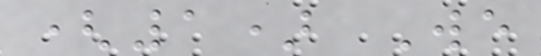(1) We
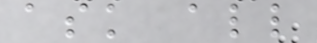ask all
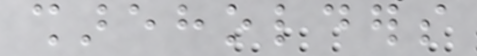shareholders
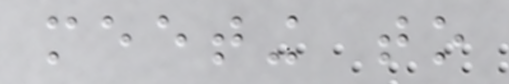meeting to
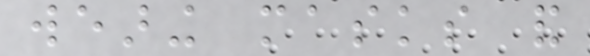wearing masks and
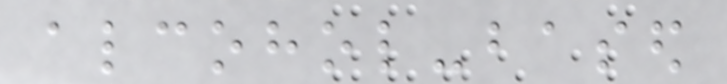alcohol-based
